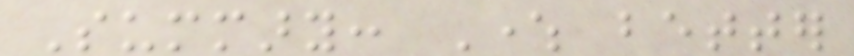Summary: Where better
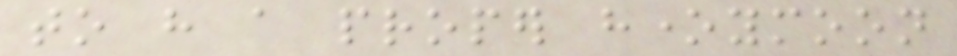to have a proper honeymoon
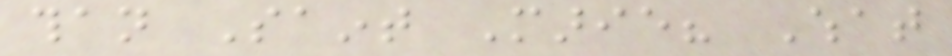than Saint Marie? What
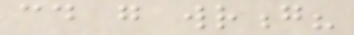could go wrong?
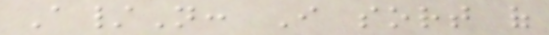A/N: I sort of
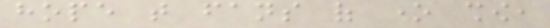hope that fans of one show,
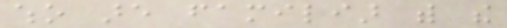who are familiar with the
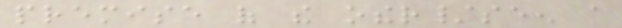premise of the other/seen a
